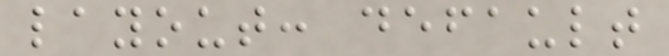layout: default
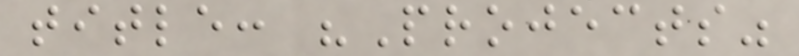title: "Projects"
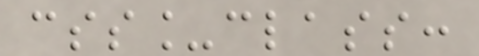css_class:
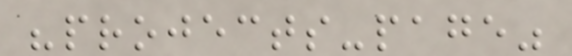"projects-page"
